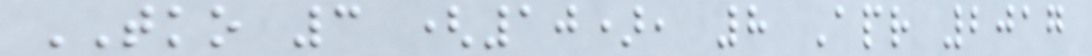TKO 3 (10), 8 Apr 2017
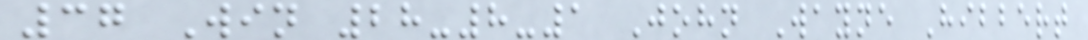37 Win 28-8-1 John Wayne Hibbert
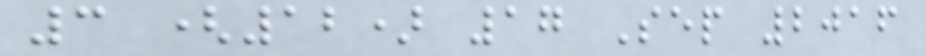3 (12) 17 Sep 2016
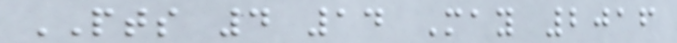PTS 4 14 May 2016
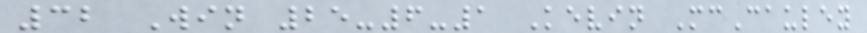32 Win 25-6-1 Kevin McCauley
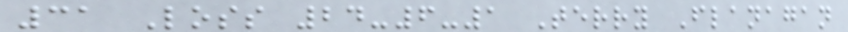31 Loss 24-6-1 Terry Flanagan
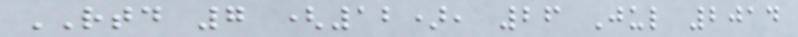RTD 7 (12), 26 Jul 2014
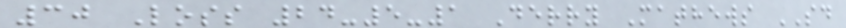30 Loss 24-5-1 Derry Mathews SD
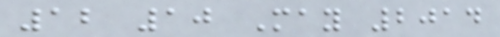12 10 May 2014
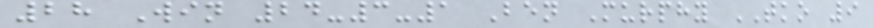28 Win 24-3-1 Ben Murphy TKO 9
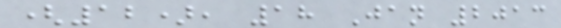(12), 18 Jan 2013
